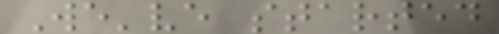We've started
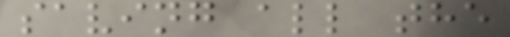saving all the
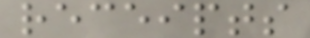receipts
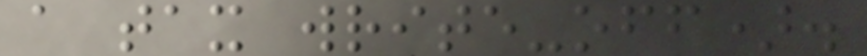a tax write-off).
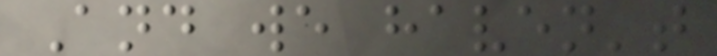And we haven't
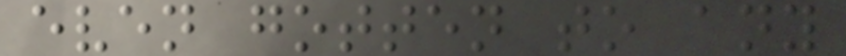even gotten to any
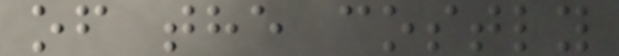of the costly
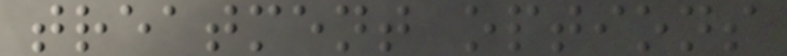treatment options
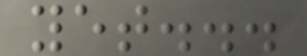yet...
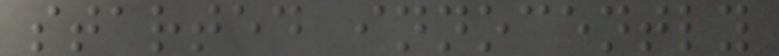started innocently
